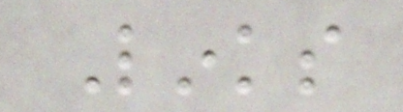Links
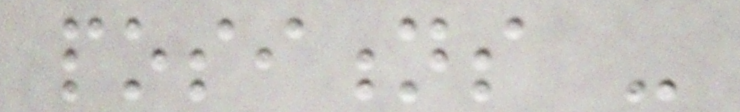positions -
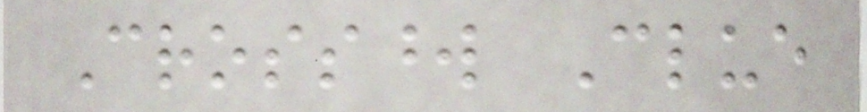Crossword Clue
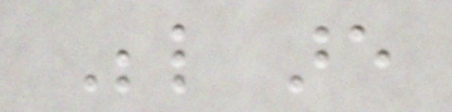Below are
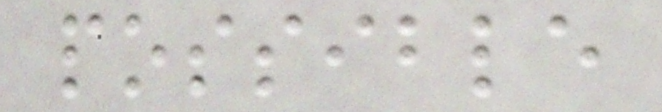possible
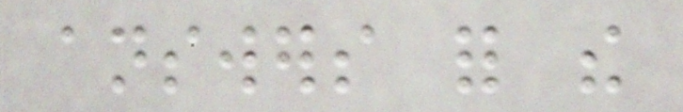answers for the
